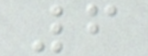6
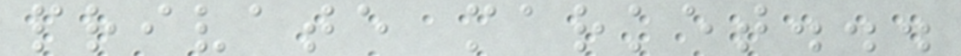private market...
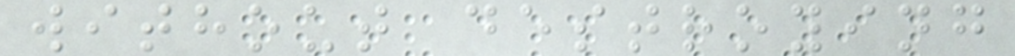without destroying
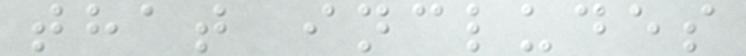that includes
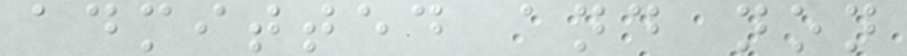admitted and non
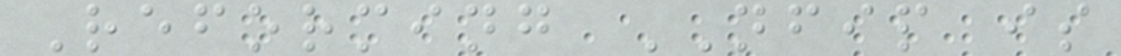Reforming NFIP is
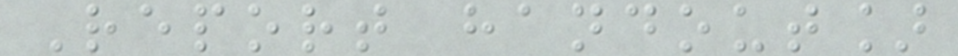Report handout]
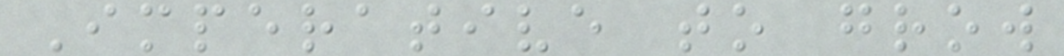Imperative to grow
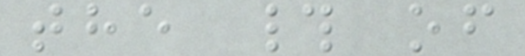the # of
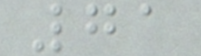71
